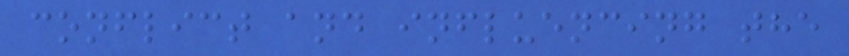conflict and influencing the
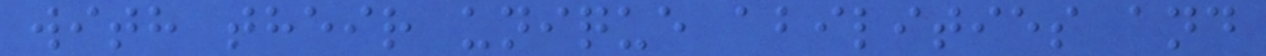with their unique abilities and
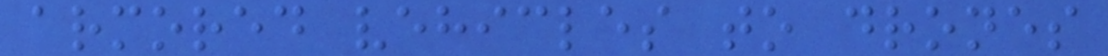armored vehicles to drones
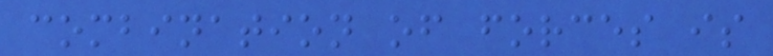combination of forces is
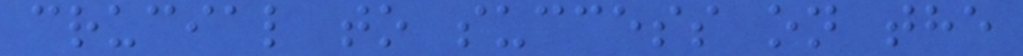crucial to success on the
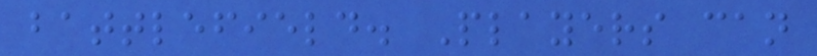battlefield. Players can
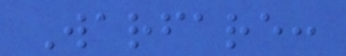Warfare:
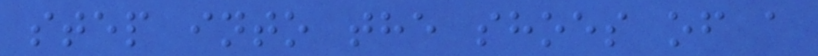step into the shoes of a
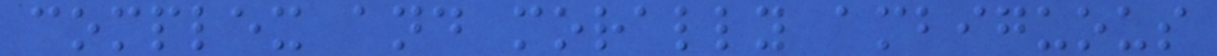complex and morally ambiguous
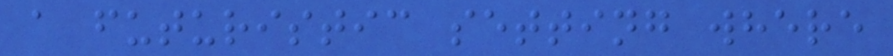a futuristic setting where
